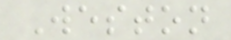Weston
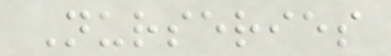Nurseries
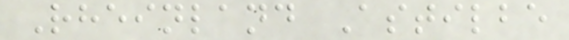Rheinland Astilbe
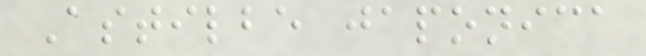Astilbe japonica
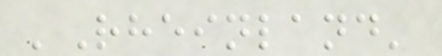'Rheinland'
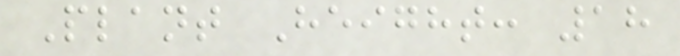Plant Height: 18
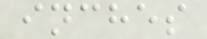inches
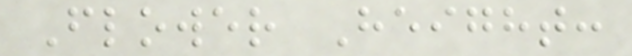Flower Height:
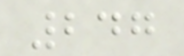247
